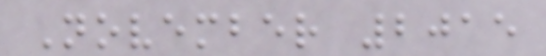November 2015
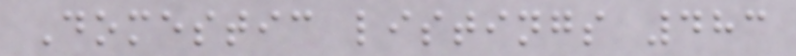Domestic listings 483
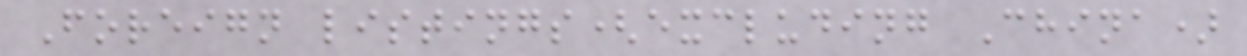Foreign listings(excluding China)
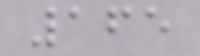165
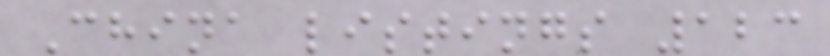China listings 123
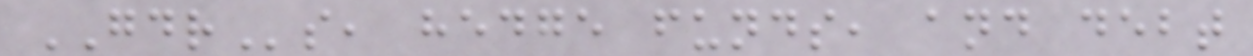GDRs, hedge funds, and debt
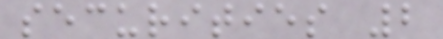securities 2
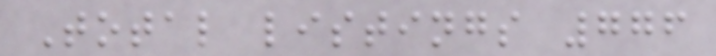Total listings 776
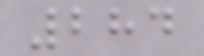284
